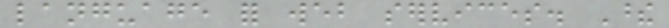language for web services. These
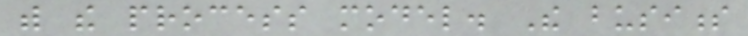with the process model. The business
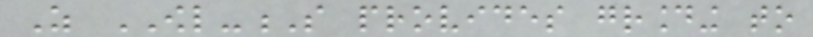As OWL-S provides grounding to
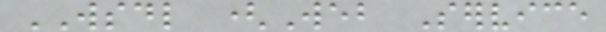WSDL (Web Service
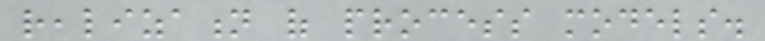realization of process models.
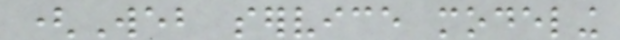(Web service modeling
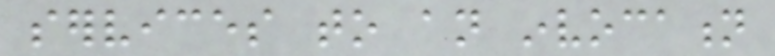services to an invocation
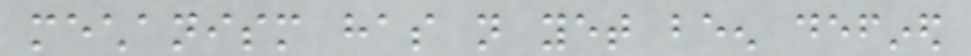mechanism has not yet been defined
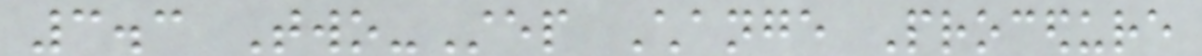3.3 Two-Step Change Procedure
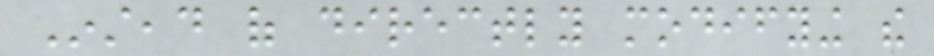Instead of directly modifying the
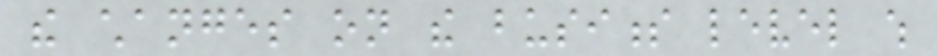the changes on the business level which
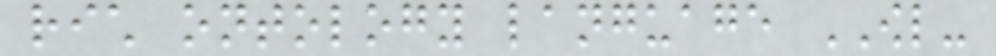rich ontology language OWL-
